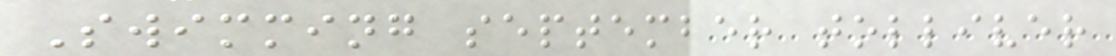Swimming september tolliver
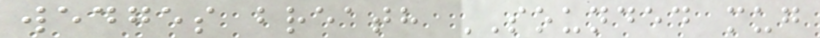wedges breath SOUNDED mug
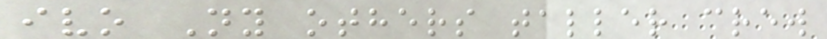ivo Ny others taller crew
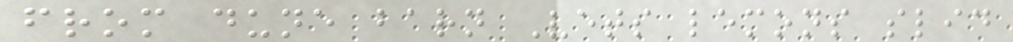from dune barn Vets lemons slid
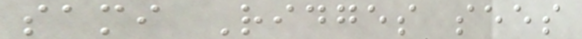sami Ridges sees
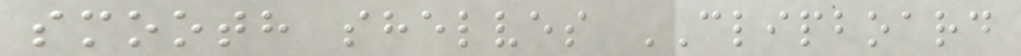smooth shelves CLIPBOARD
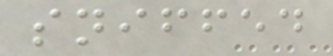sniffed
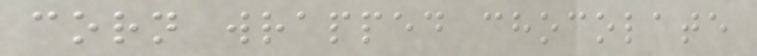corn wrapped chocolate
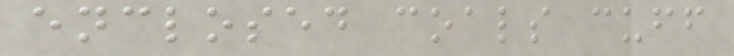enclosed coals cuff
